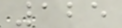125
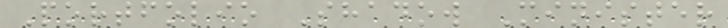Portfolio Shadow Minister
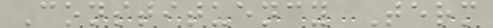Constituency Term
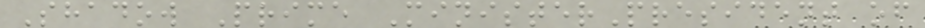Shadow Prime MinisterPresident of
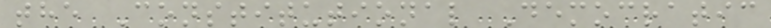the Constitutional Democratic
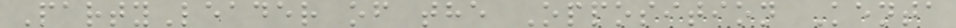PartyLeader of the Opposition Kenta
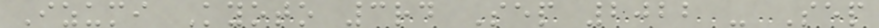Izumi Kyoto 3rd Sep 2022 - Sep
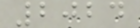2024
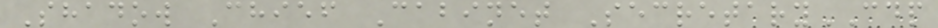Shadow Chief Cabinet SecretaryCDP
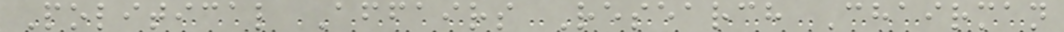Political Affairs Research Chairman
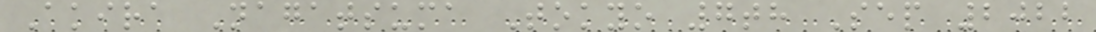Akira Nagatsuma Tokyo 7th Sep 2022
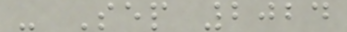- Sep 2024
